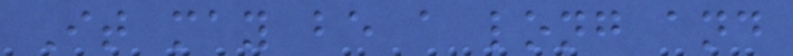It may be a long and
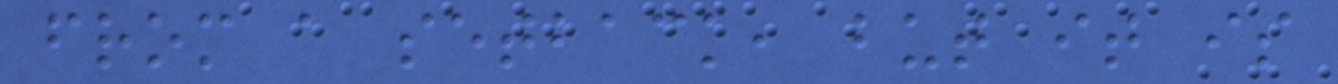from a setback, but it is
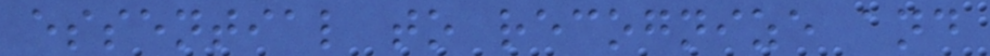essential to recognize and
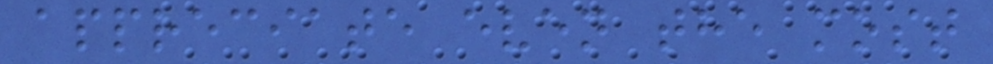appreciate even the most
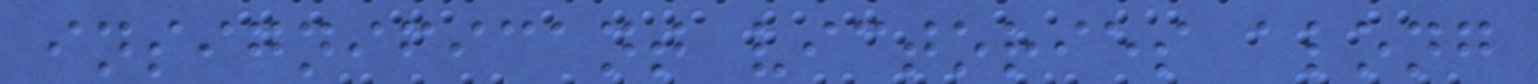insignificant victories along
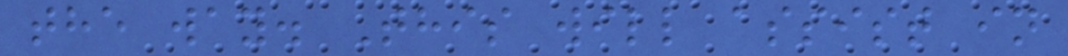the way. This will assist in
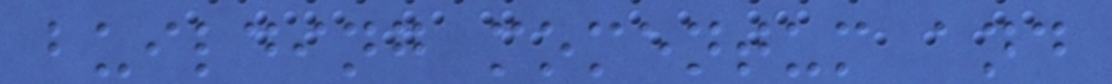building momentum and
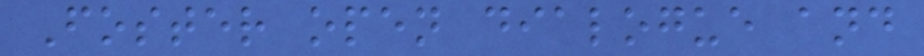Foster open dialogue and
